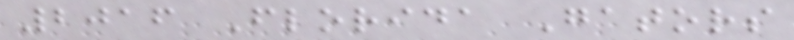2016 Florida Gators
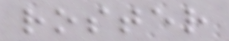roster
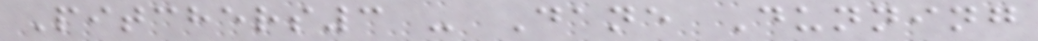Pitchers3 - Dane Dunning
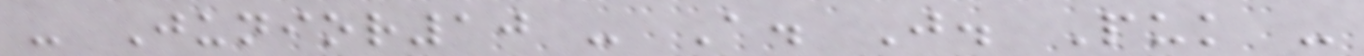- Junior10 - A. J. Puk -
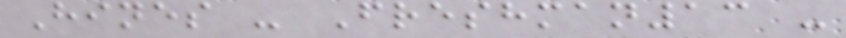Hines - Freshman13 -
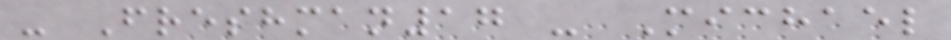- Freshman17 - Michael
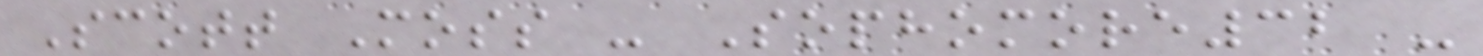Scott Moss - Sophomore32 -
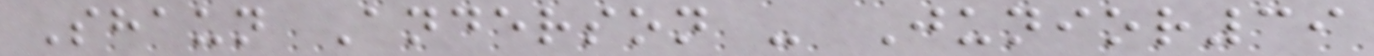Shaun Anderson - Junior39
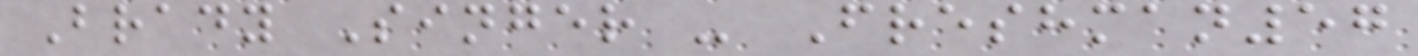Brady Singer - Freshman57
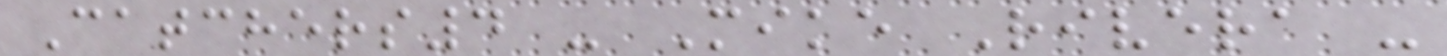Catchers4 - Mike Rivera -
